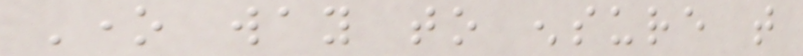One way to ensure that
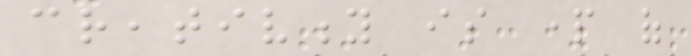creativity is part of
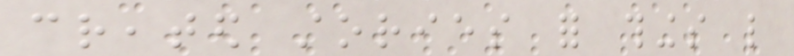created stories for things like
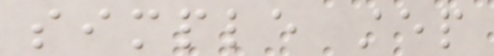simple step
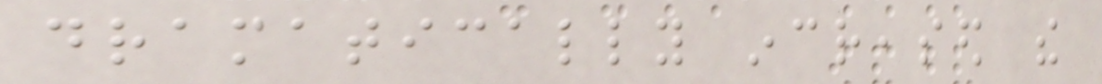dramatically increased the
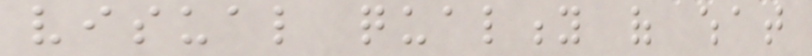visual quality of what
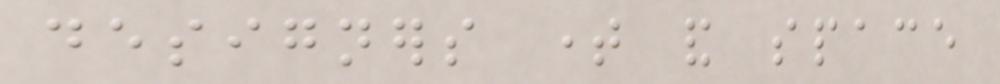designers time and space
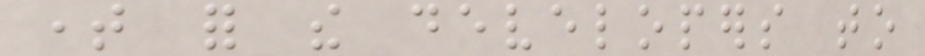time for the developers to
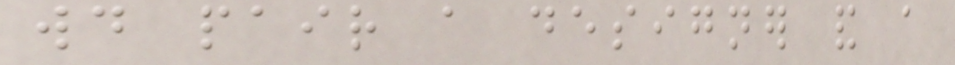would pair a designer and a
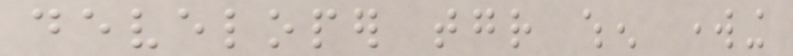developer together when working
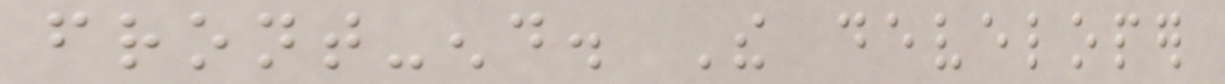front-end. The developer
